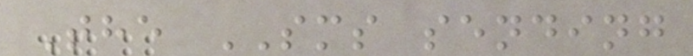The SMS sending
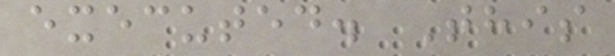executed. This
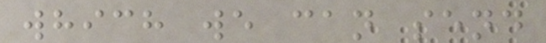which we can send
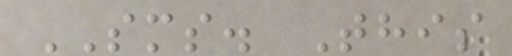SMS. This
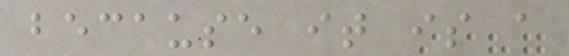because it is a
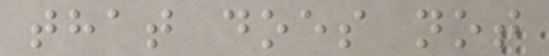that does not
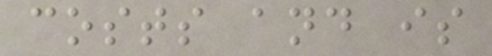costs and is
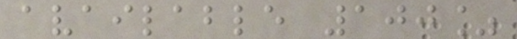available 100%
